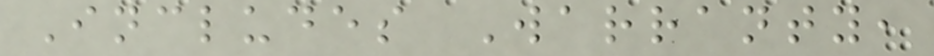Includes Warranty,
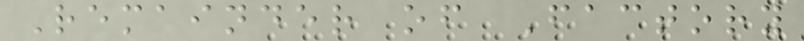Remainder of Factory
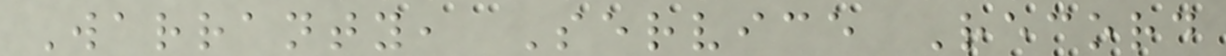Warranty, Service Record
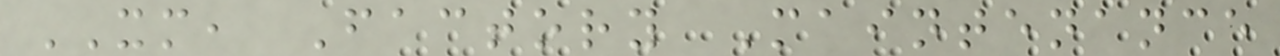XM, Factory Maintenance
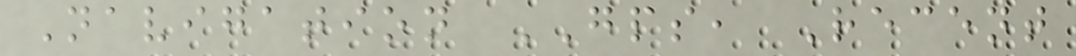Navigation GPS, Recent
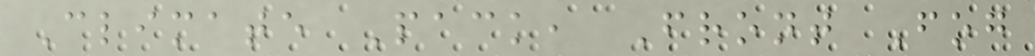Climate Pack, Front Fog
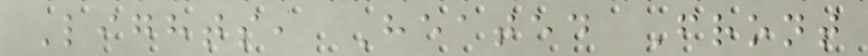Lights, Heated Front
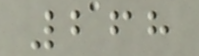268
